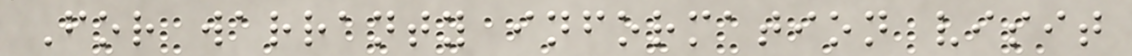For warranty information visit
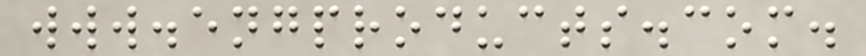www.engproducts.com.
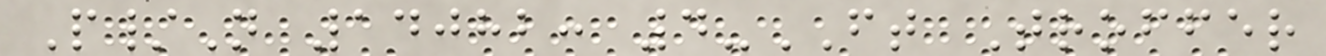P/N 14082: 4-FT Troffer
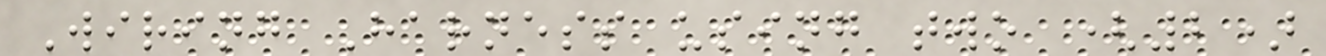Wiring Harness using two (2)
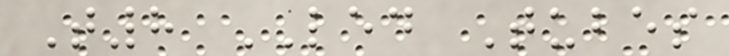T8 LED Tubes
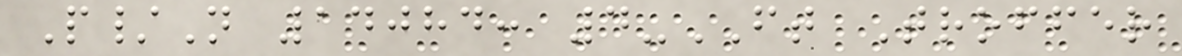P/N 14084: 4-FT Troffer
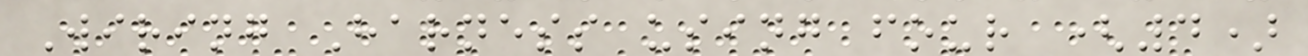Wiring Harness using four (4)
